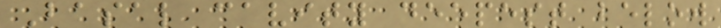Basal cavity deepest below
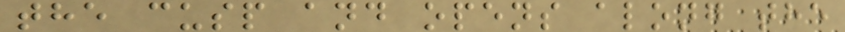the cusp and opens along the
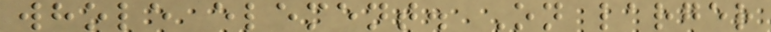whole element. On larger
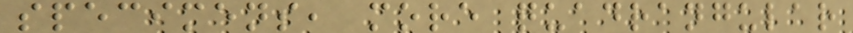specimens, more quadrangular
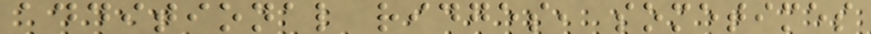additional ridges, sometimes
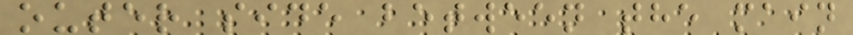outer side between the main
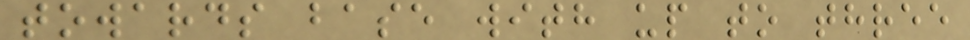towards base with up to three
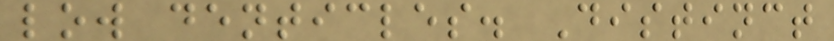low denticles. Distinct
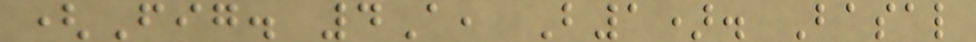(Fig. 4A, B1). Basal
